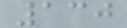130
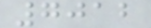7012
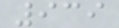939
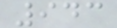943
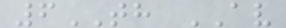6TH AV
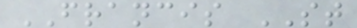FRANCIS ST
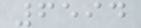6594
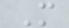M
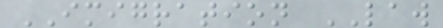IMIGRATION LAW
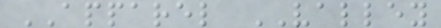APPAREL VALLEY
